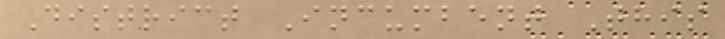District Incumbent This
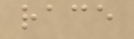race
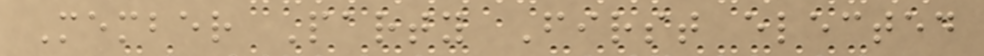Member Party First elected
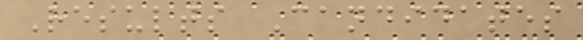Results Candidates
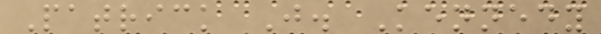Patrick J. Kennedy
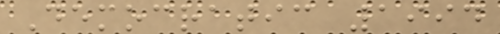Democratic 1994
